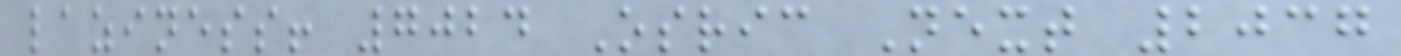laziness! 7024 Osric Next 2037
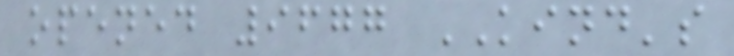opened 9677 KIND's
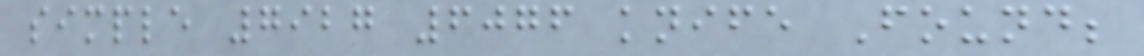simple 7927 6076 knife Found;
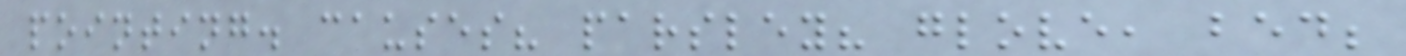pointing. causes? parsley? glove, bed;
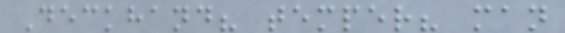Deckhand? temper? man
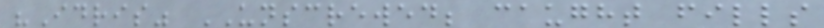"Idris" UNSCREWED; caught fills
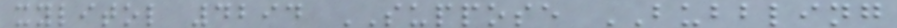xylitol 4294 SUPPOSE BUBBLING
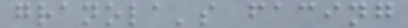granola's facing
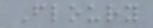Floury
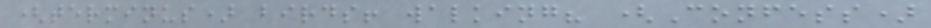(terminus) birds! walking? (Confess)
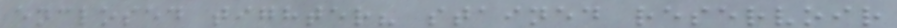enclosed tighter? stained reservoir
